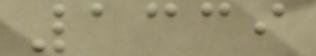1339
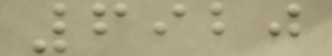6920
